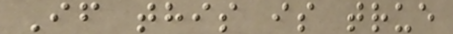If this is true
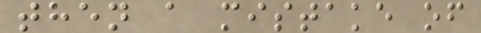then a mistake of
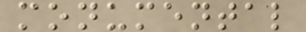monumental
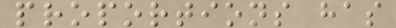proportions has
